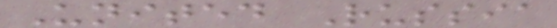United Russia
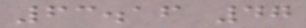63.16 47
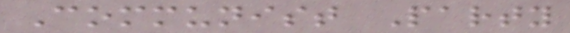Communist Party
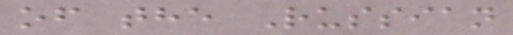of the Russian
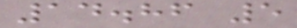14.86 5
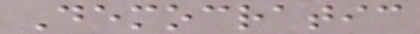Democratic
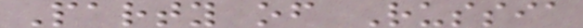Party of Russia
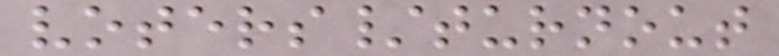voters/turnout
